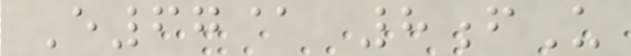E67@ 8fU
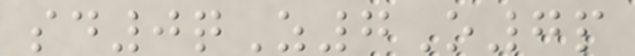sd0qZ7O7p
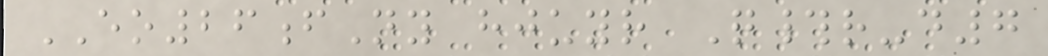EO26fNy hjuyr Q#r-d7
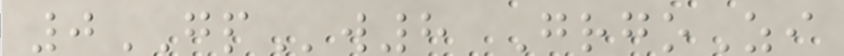0GPw8 GrgoZi
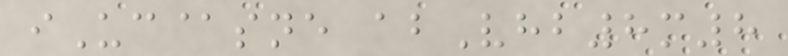iUc@sne abVhb8m8
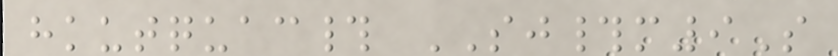hkutquac# SJ#m9S
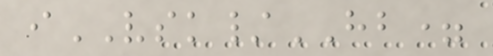iVSK/HB=
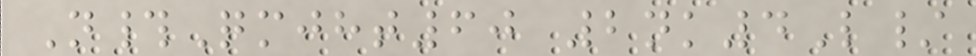N#Qmjht60 2nk4L/
